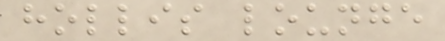hollis lounge
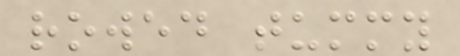rowed tummy
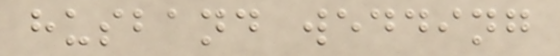husband wedding
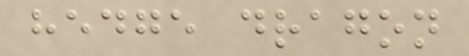hedge dragon
